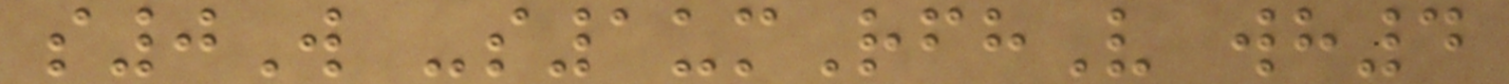s0W -s1umRfhV wh4
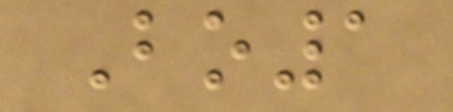Bo1
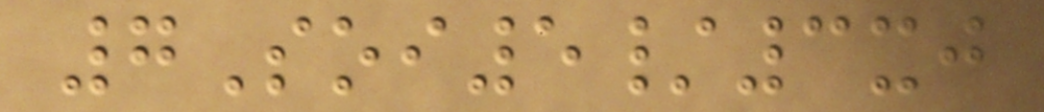7Soi5/3xj
